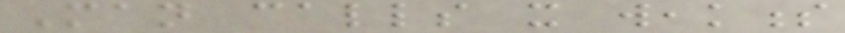Man calls it weakness
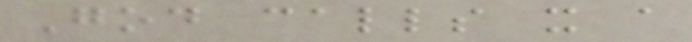God calls it a
